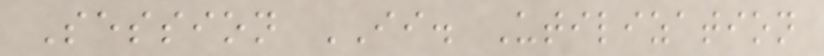Session II. Utilization
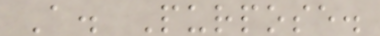A. Purpose.
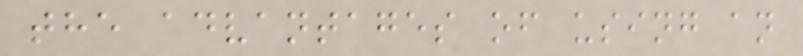the advantages of using an
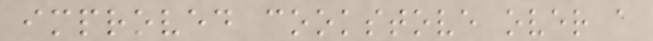improved cookstove over a
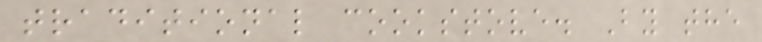traditional cookstove. By the
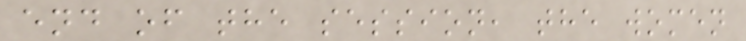end of the session, the women
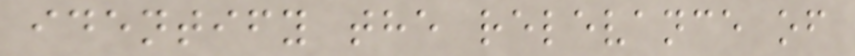identify the relevance of
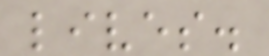lives.
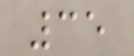35
